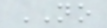NO
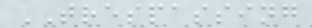TRESPASSING
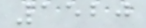1520
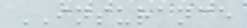INSURANCE
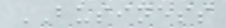BUSINESS
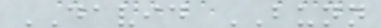DAVID BUNN
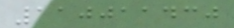110011430
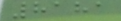8181
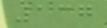137
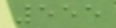555
